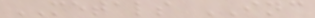METALS INC
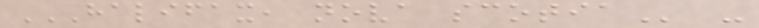HALIFAX, NOVA SCOTIA -
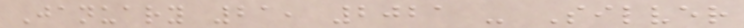January 21, 2021 - Silver
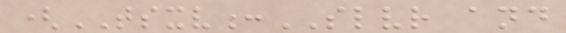(TSXV:SLVR and
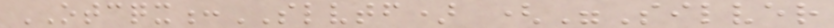OTCQX:SLVTF) ("Silver
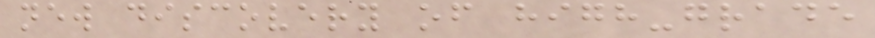new discovery of high-grade
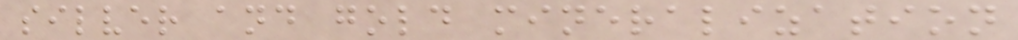silver and gold mineralization
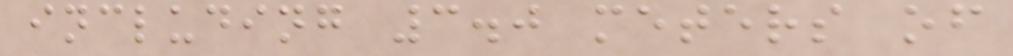including 3.0 meters of
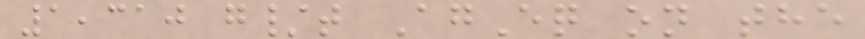1,310 g/t AgEq on the
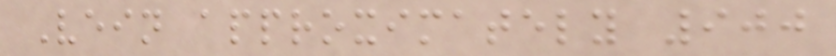Vein approximately 900
